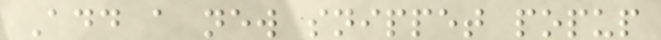Add a new snippet popup
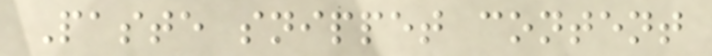Paste snippet content
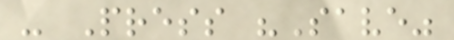- Press "Save"
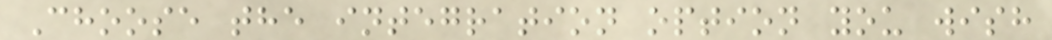Choose the integration option you wish
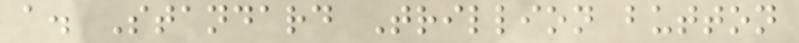a. Standard Trillion button
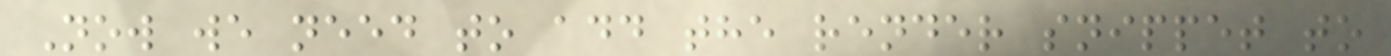Now we need to add the render snippet to
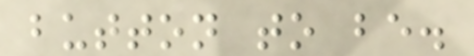button to be.
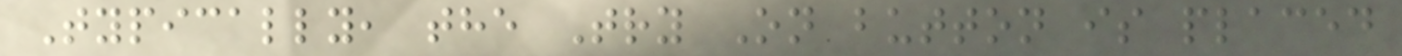Typically, the Try On button is placed
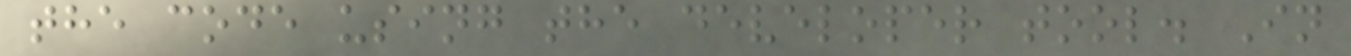the code using the developer tool. In
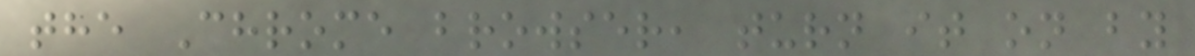the Chrome browser, turn it on by
